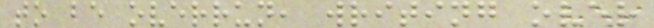to be overrun, writing over
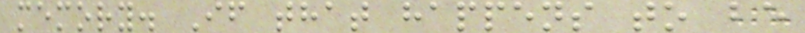memory. If that happens to be
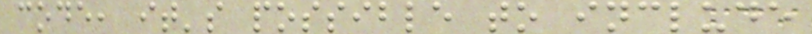code, it's possible to include
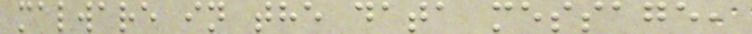malware in the data message,
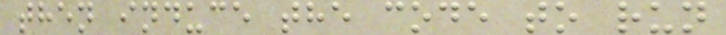then induce the code to run
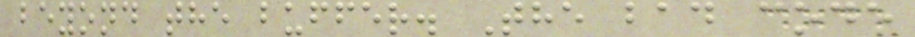beyond the buffer. The bad code
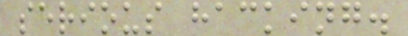serious hacking.
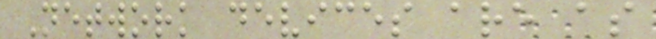Network devices are as
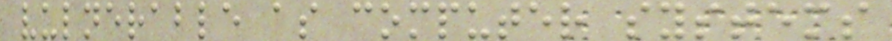vulnerable as computer systems
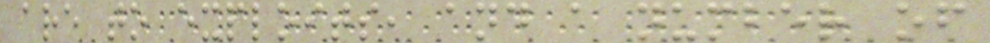are to exploits, and a number of
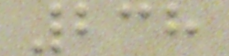238
